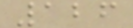126
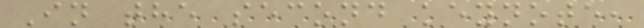In the second keynote,
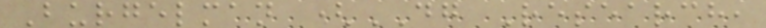Burgelman (DG Research,
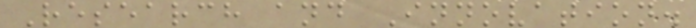Research and Innovation.
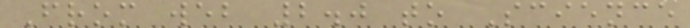From web 2.0 to Science
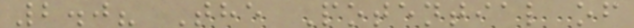2.0? The Potential of
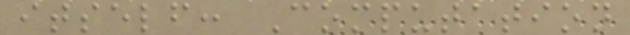itself: Computation
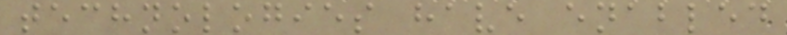technologies have enabled
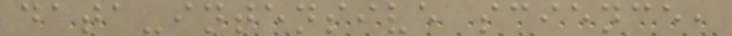data-intensive science,
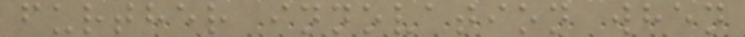further innovation when
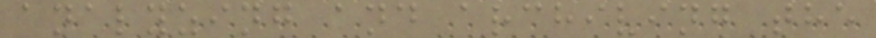analyzing and archiving the
